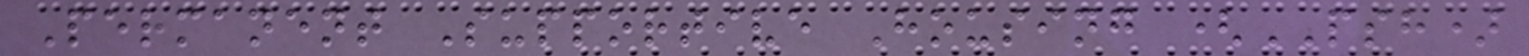Permanent Supportive Housing (PSH)
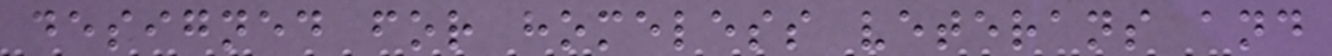designed for homeless veterans and
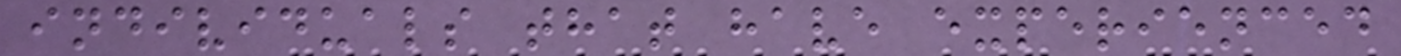individuals that have experienced
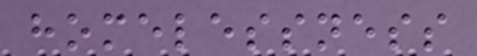homelessness
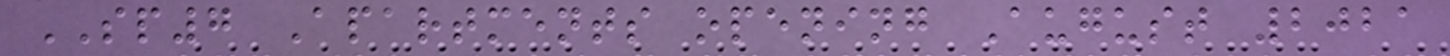SP7 Apartments opening August 2021
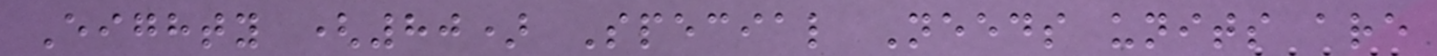Eighty (80) Special Needs units are
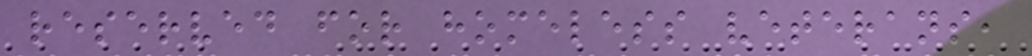reserved for homeless veterans,
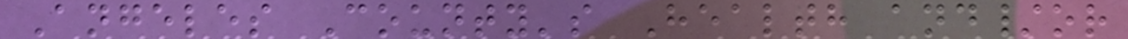Angeles County's Health and/or
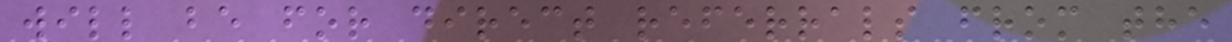will be for direct referrals from the
